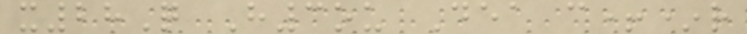x28Q H3ou Dea c+*r
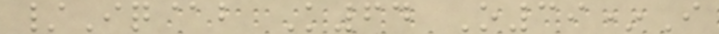/Iq@b K64 O39*I
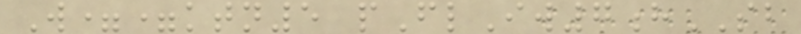W==ktn5 pFlIw7hSB
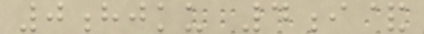0hjku 4i&
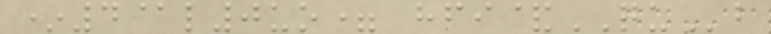*4@l0uo= hfi&QUb
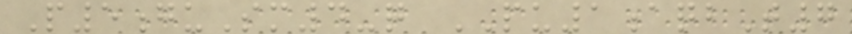P5guSm4-q PU1aqbT7
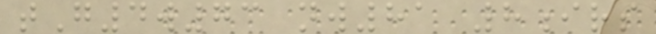tG4w73 nw81 8irs
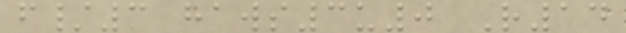f/3 haws3u0 R14
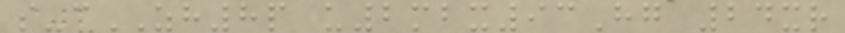s-cZH8p u2mbx93Hg 24xr
